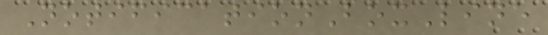NotificationBoxLine
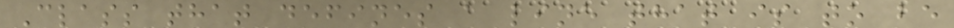Class that defines a line that is to be
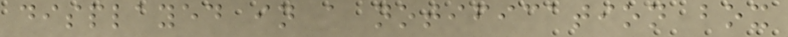displayed in a notification box
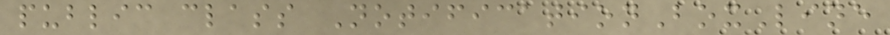public class NotificationBoxLine
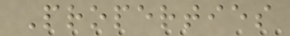Properties
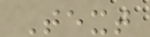Text
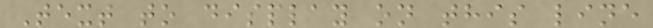Text to display on this line
